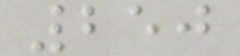250
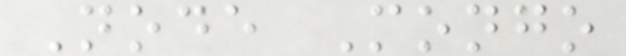Node Mongo
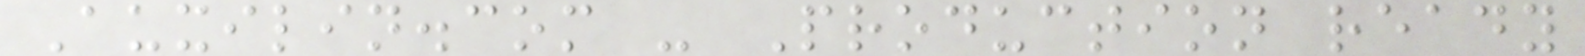Auxilin.com - Production ready
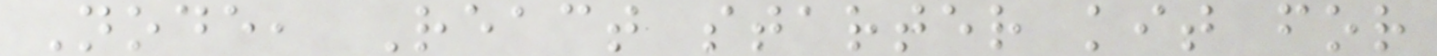Node, React starter kit for
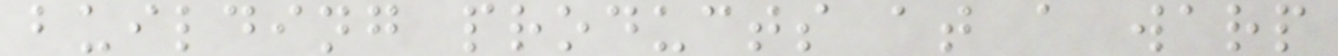building products at a warp
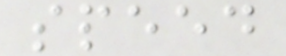speed
